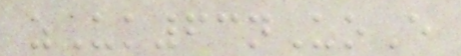zUk63nUoE
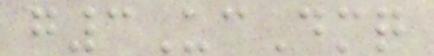g3UcDmq
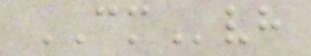CMvh
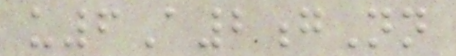u6A2gNn
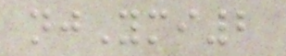njYmi2
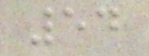54
